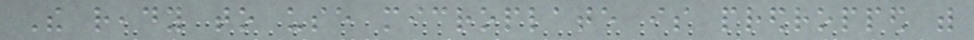The ready to use microplate is predropped with
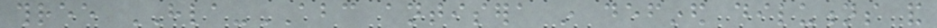three HLA-ABC antisera in defined dilutions and
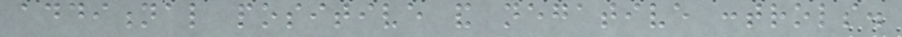additional positive and negative controls.
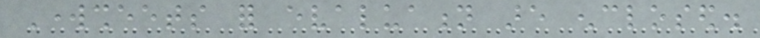Worksheets for evaluation are enclosed.
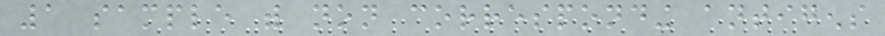1 sample with non corresponding antigens
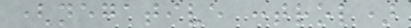(negative control)
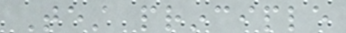Test principle
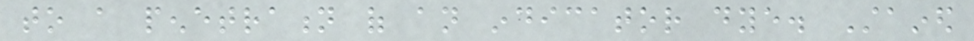to a penetration of an indicator dye. Stained
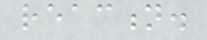reaction.
